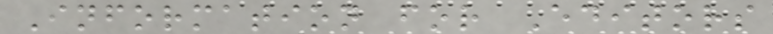Information for Editors
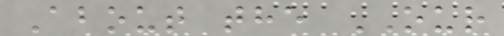About the OUR
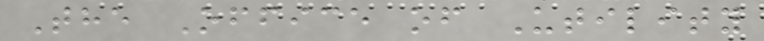The Office of Utility
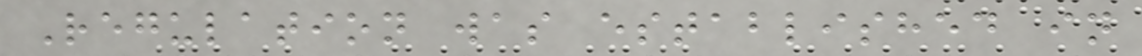Regulation was established in
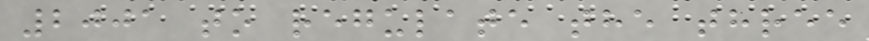2001 to regulate the three
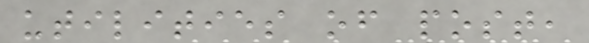utilities of post,
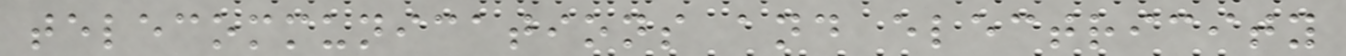telecommunications and electricity
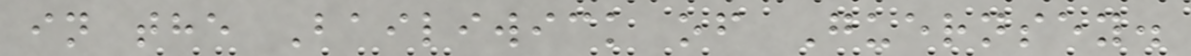in the Bailiwick of Guernsey.
